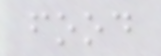food
